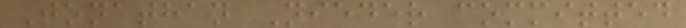Jonathan Nieder committed
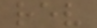rev
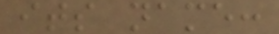its name:
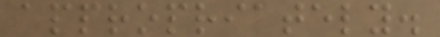appropriately.
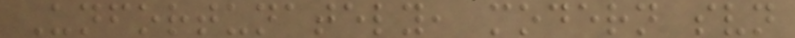Unfortunately, modern svn
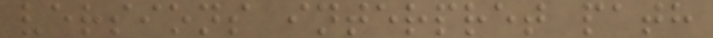versions interpret path
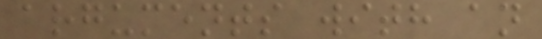arguments with an
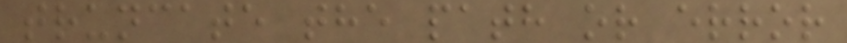truncate the path or error
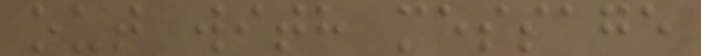out with message
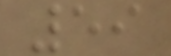59
